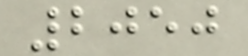2050
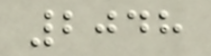2048
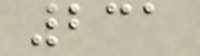231
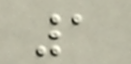1
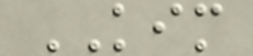KIM
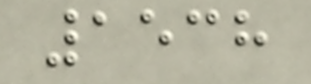1538
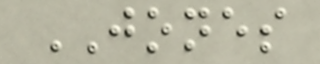JONES
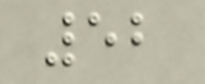52
